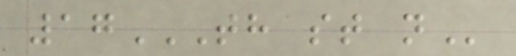17TH ST N
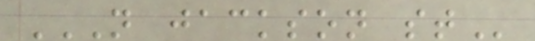N JACKSON ST
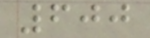600
